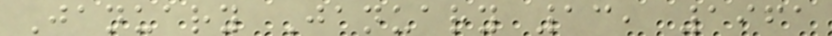January January 13, 1961
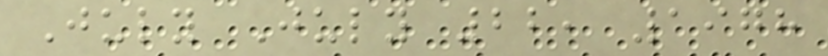July July 22, 1978
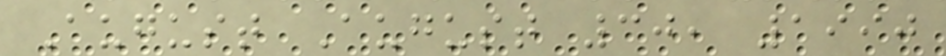August August 30, 1990
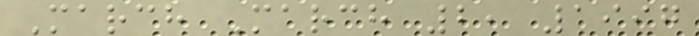March March 2, 1997
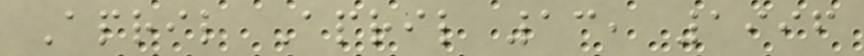April April 13, 1996
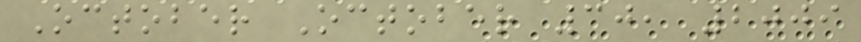October October 30, 2009
